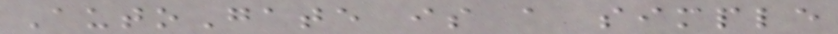AutoGate is a simple
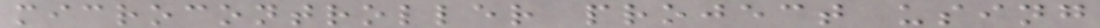microcontroller project using
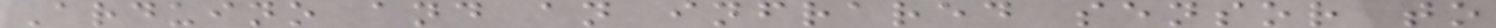Arduino and an infrared sensor to
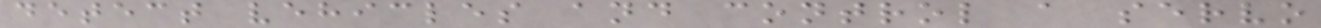detect vehicles and control a servo
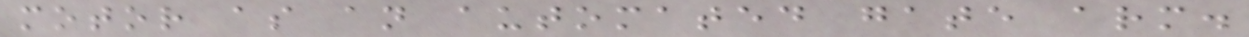motor as an automated gate arm.
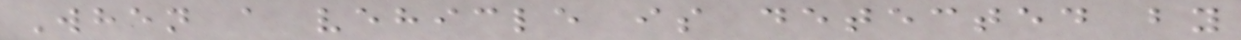When a vehicle is detected by
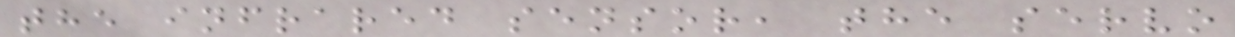the infrared sensor, the servo
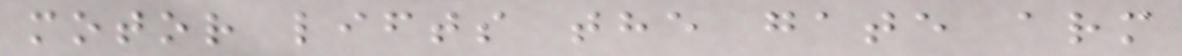motor lifts the gate arm
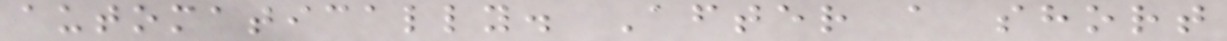automatically. After a short
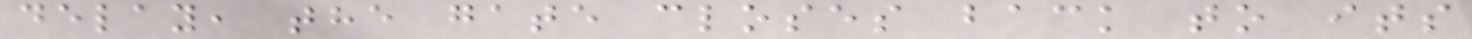delay, the gate closes back to its
